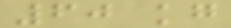60 kg
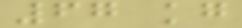67 kg
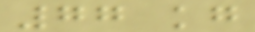77 kg
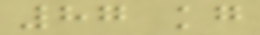87 kg
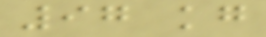97 kg
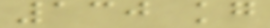130 kg
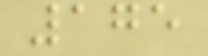175
